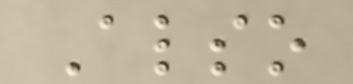Also
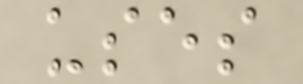uses
